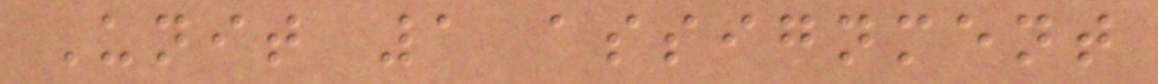Unit 1 assignment
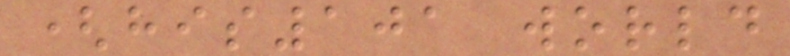(his101 world
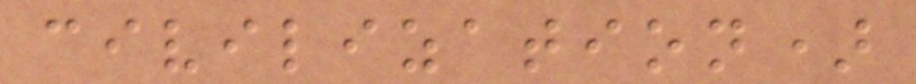civilization)
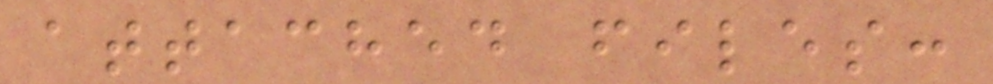attached files:
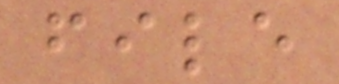file
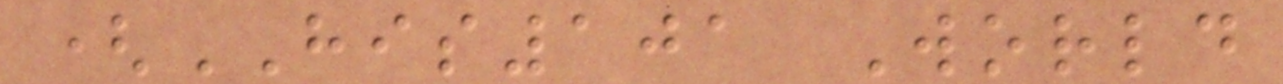(HIS101 World
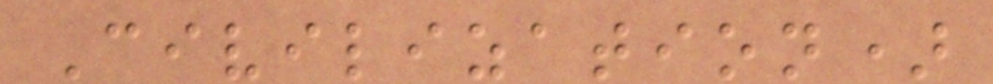Civilization)
